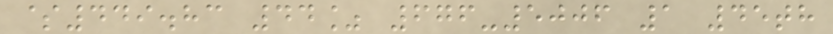$449.83 44% 676-5006 1 45th
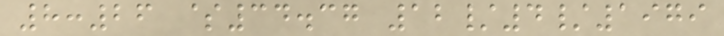8:26 $34.37 12/4/1979
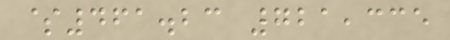$461.23 721,335
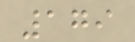179
